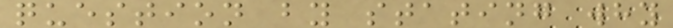question by stating why
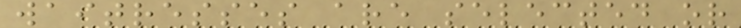waitresses are selected or
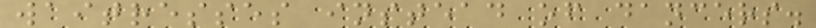waitresses instead of dancers.
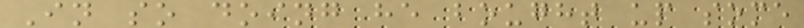In so doing he bought up some
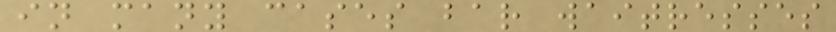in many cases bar waitresses
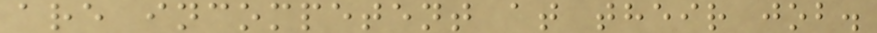are incompetent at their job.
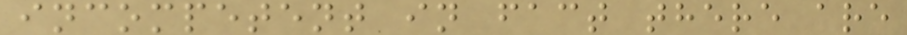incompetent in fact there are
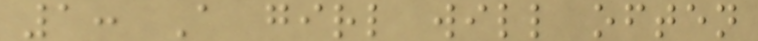1: A girl will often
